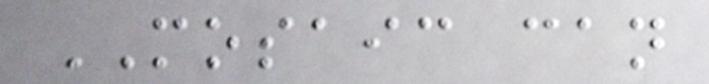MOSAIC can
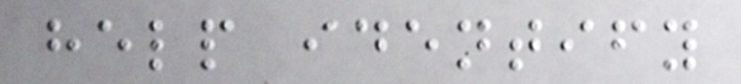help identify
